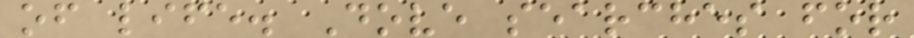of life. Dove searches for
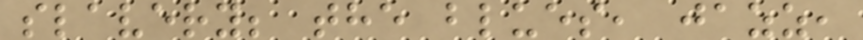slavery; the blues, jazz,
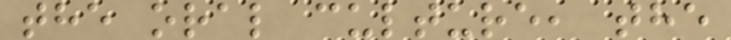the oral culture, the
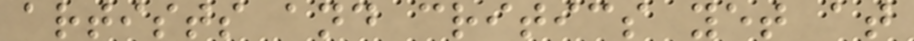artists and critics yet at
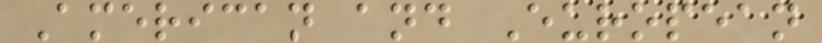American and European
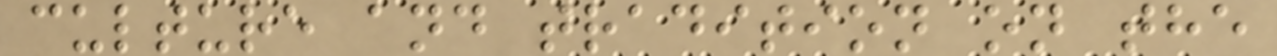culture and tradition on the
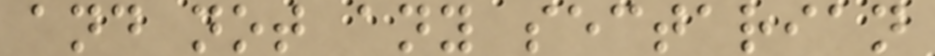and not any sectarian
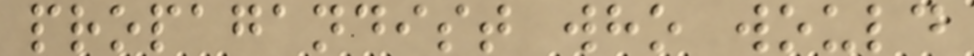propagandist who would
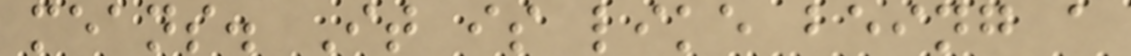means. It is like being a
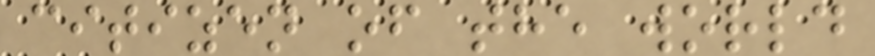citizen of the world
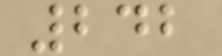242
